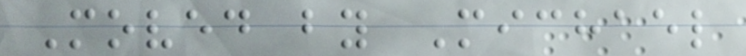Moved by Michael
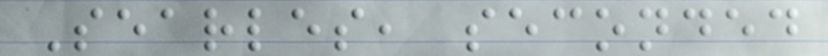Searles, seconded
